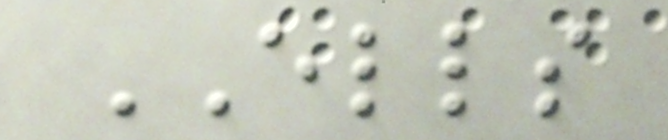ELLS
